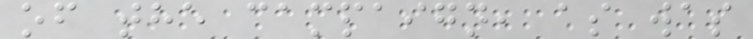of the campaign, as was
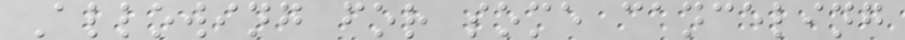Allowing for some canceling
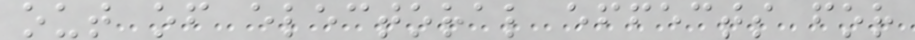out of electoral effects for
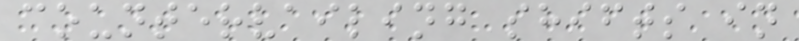countervailing shifts in
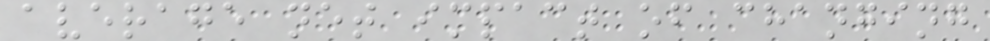average net impact of changing
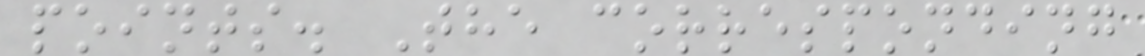points. The corresponding
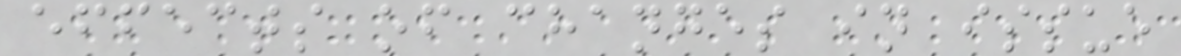effects of changes in issue
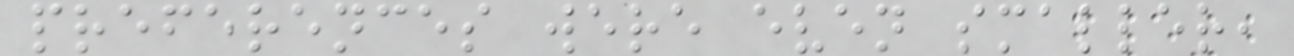preferences were even smaller,
